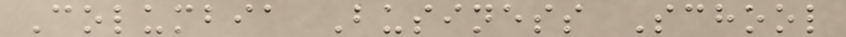Columbia Business School
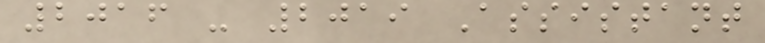2016 - 2019 Assistant
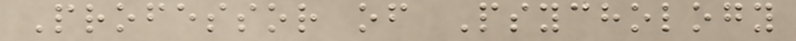Professor of Psychology
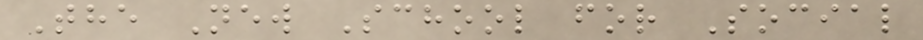The New School for Social
